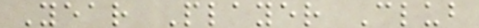Year Player Club
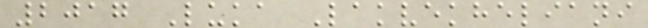2017 Luka Lakvekheliani
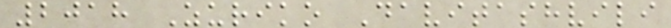2018 Zuriko Davitashvili
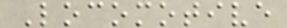Locomotive
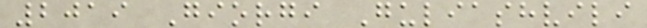2019 Giorgi Guliashvili
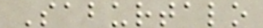Saburtalo
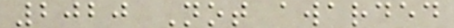2020 Not awarded
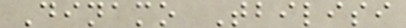Dinamo Tbilisi
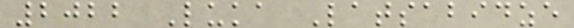2022 Luka Latsabidze
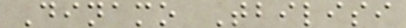Dinamo Tbilisi
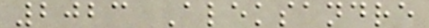2023 Aleksandre
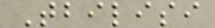Tbilisi
